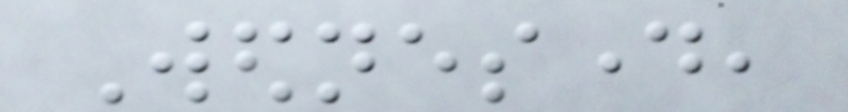Wednesday,
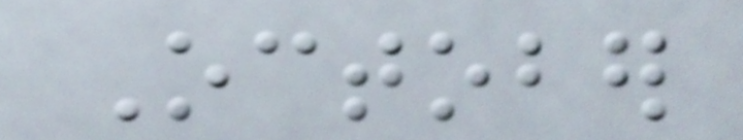October
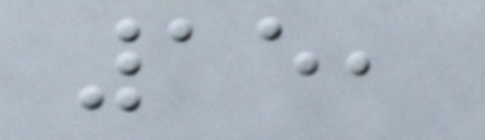15,
